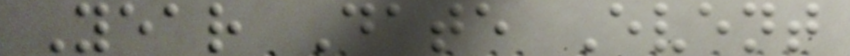Year Date Event
